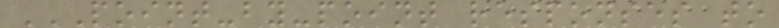POINT-BY-POINT RESPONSES TO
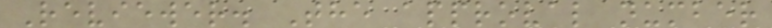Reviewer. The approval number
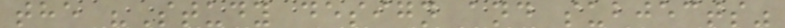the "Study design and subjects"
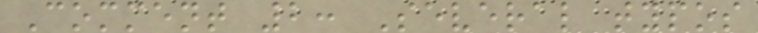Comment 2: Several typos
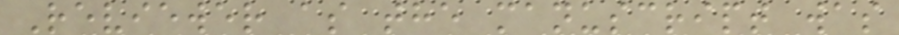Reviewer as the manuscript was
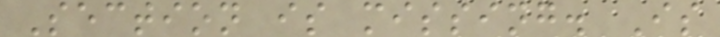Section is missing. Is
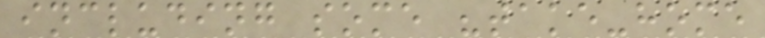including some "take-home
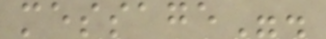message".
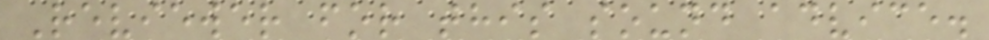Reviewer for this sound advice.
